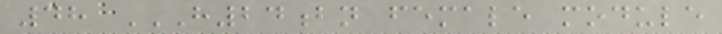48 H24BN FEMALE MODULE
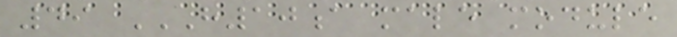49 H10A MALE MODULE
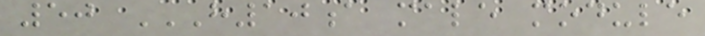50 H10A MALE MODULE
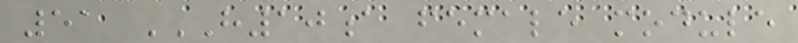51 H10A FEMALE MODULE
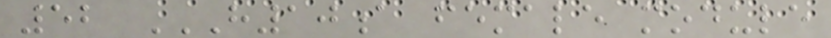52 H10A FEMALE MODULE
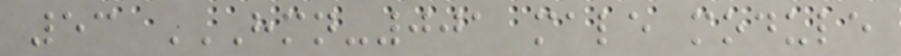53 HMN-001 MALE MODULE
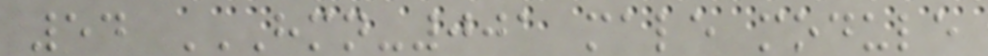54 HMN-001 MALE MODULE
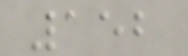152
